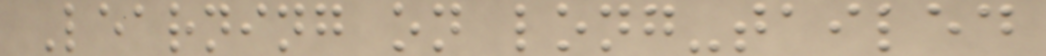Learning on long-tailed
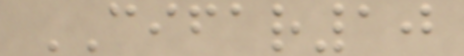CIFAR10
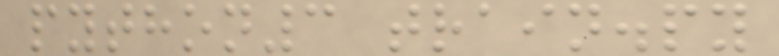python3 train.py
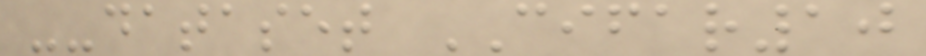--dataset CIFAR10
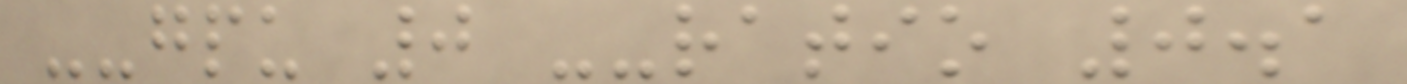--gpu 0 --ratio 0.1
